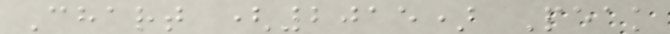Chart (2015) Peak
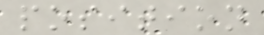position
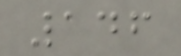146
